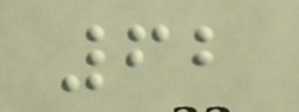62
